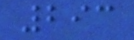293
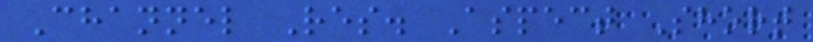Channel Res. Aspect Short
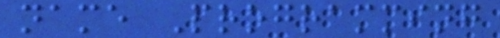name Programming
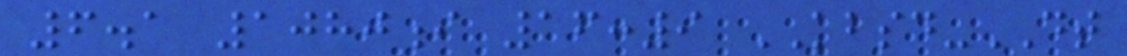6.1 1080i 16:9 KBSD-DT
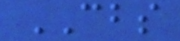CBS
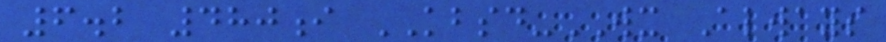6.2 480i KBSD-WX Always
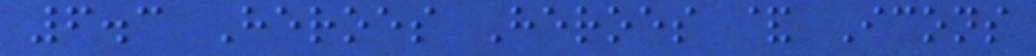6.3 Heroes Heroes & Icons
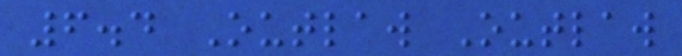6.4 Outlaw Outlaw
